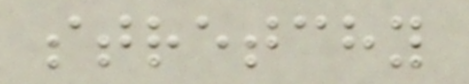stretchy
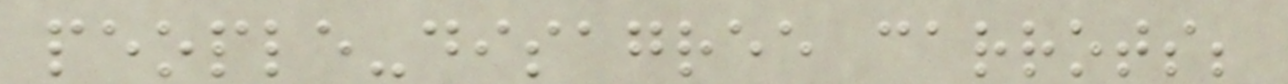people-disagree carrots;
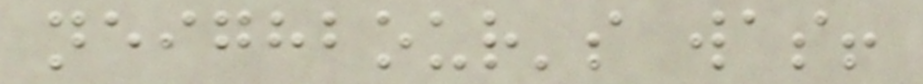neighbour's was!
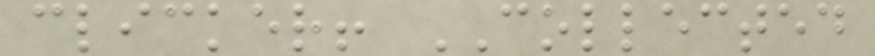clicker! COLLECTED
